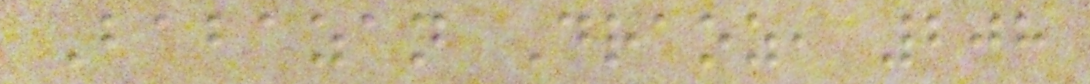Babazan Draoz, 208
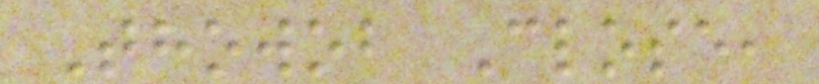Thowob Close,
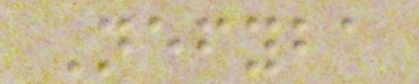Nefyba
